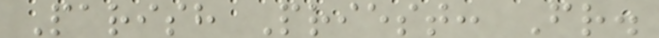Parish Priest: Fr.
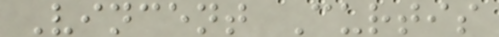Vincent Curtis
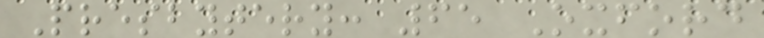Presbytery: 65 Oxford
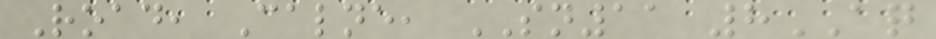Road, Calne, SN11 8AQ
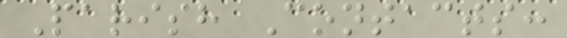Parish Contacts:
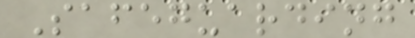Safeguarding
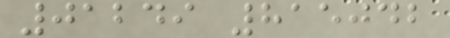01249 815042
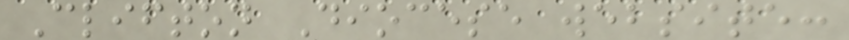Clifton Diocese website:
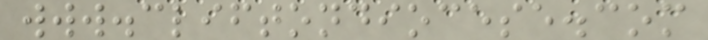www.cliftondiocese.com
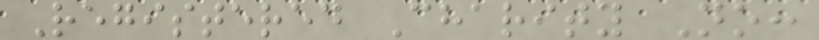Registered Charity No:
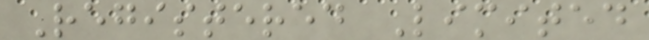Registered Limited
